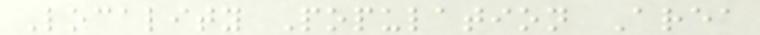Locality Population Area
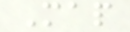Map
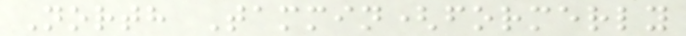North Tammin(formerly
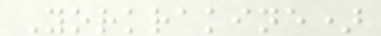Yorkrakine)
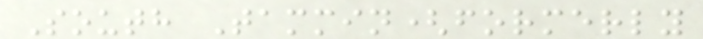South Tammin(formerly
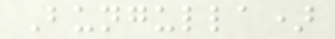Bungulla)
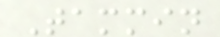Tammin
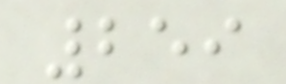259
